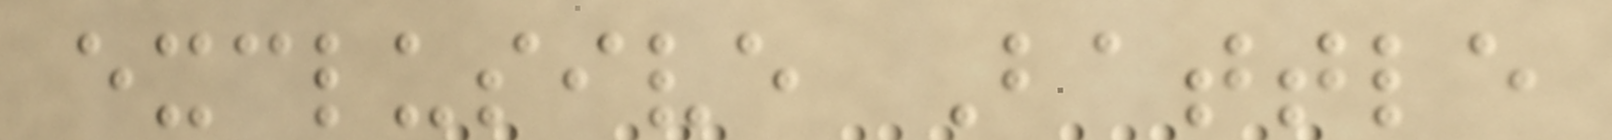exclusive Battle
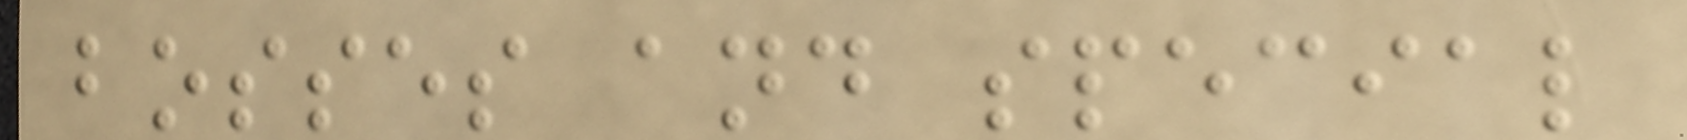bosses and special
